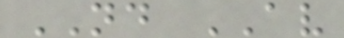ND AV
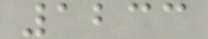1233
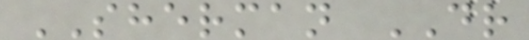SHERMAN DR
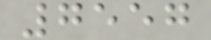7557
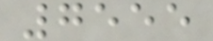7555
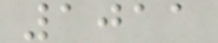1011
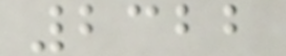2322
